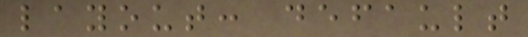layout: default
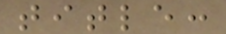title:
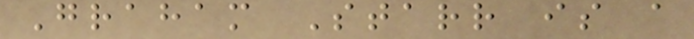Graham Starr is a
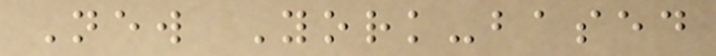New York-based
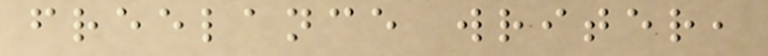freelance writer,
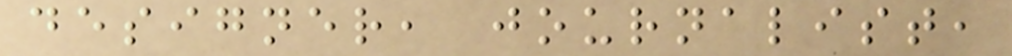designer, journalist,
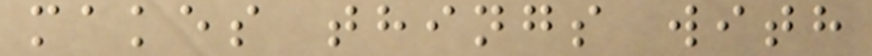makes things with
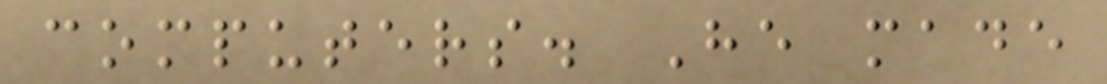computers. He made
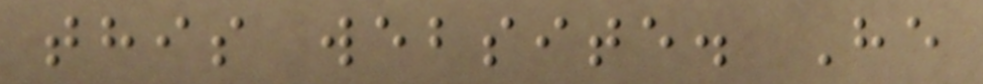this website. He
